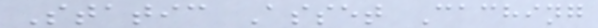Static Asset Caching
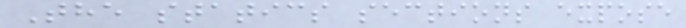The statics sections expose
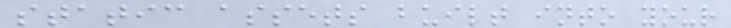static assets built into your
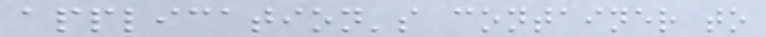application's container to
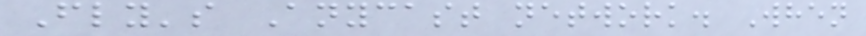Fly's Anycast network. When
